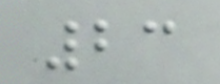23
